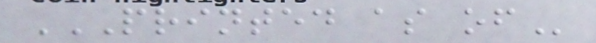PRINTED AS OF
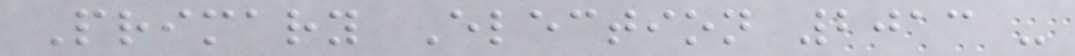Primary Election 2013 -
